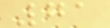71
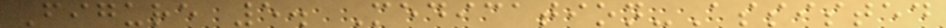Figure 5. Medication-Assisted
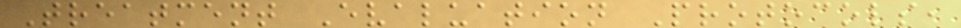Treatment Evaluation Protocols,
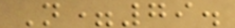N=79.
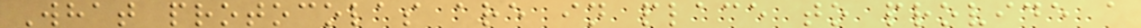What protocolas are in place to provide a
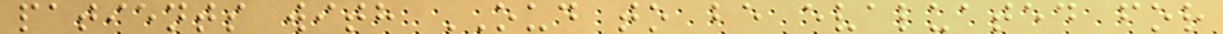patients with OUD to be evaluated for
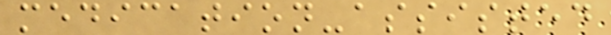medication-assisted
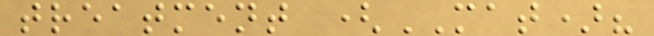treatment (MAT)?
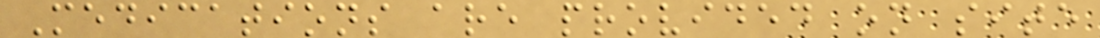Medications are provided on site
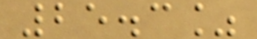25.3%
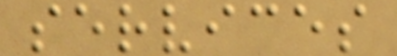services
